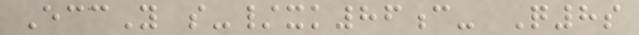EccY s-/xk86c- Q8s
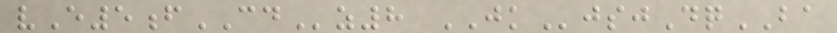vE5fCDz8 JKjsjDqBA
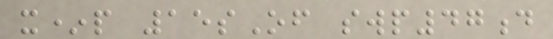x*p 15sOf swp47d
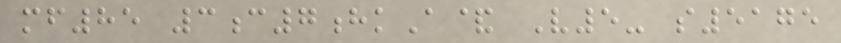mf85 3c7hkA& V5- s5175
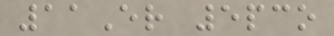11Er 5pco
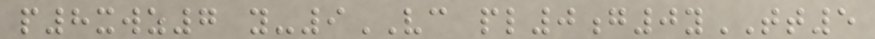p8xwz7 y-9VC pl0g0yTT5
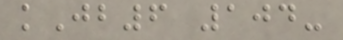kJb6 104-
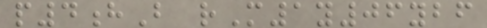p4hB rM1y06ybf
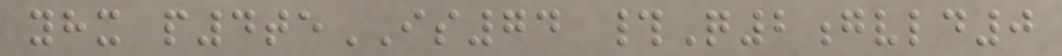yhx p4teIS74 #Q2gvld0
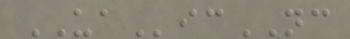UAicNC
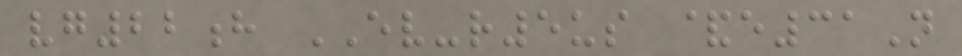vg22h EV-r5us &e31N
